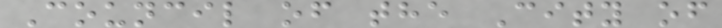Council of the City of
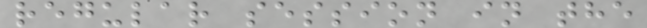regular session in the
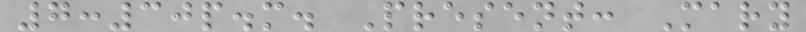7:30p.m. Present: Mary
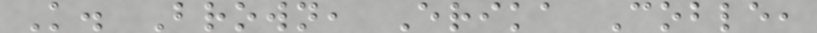K. Brown, Erika Coble,
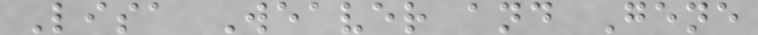Lisa Weaver and Gene
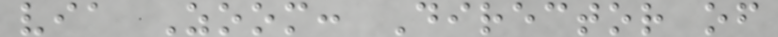via Zoom: Director of
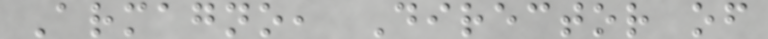Armagno, Director of
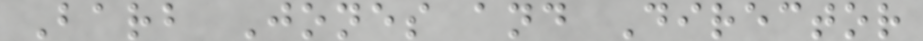Barb Jones and Director
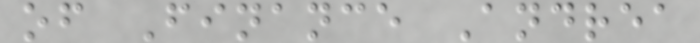of Finance Andrea
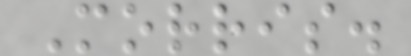Morris.
